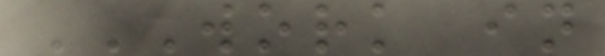WORK IN
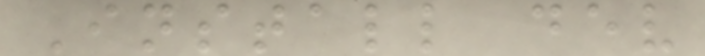Install dev
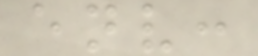env:
